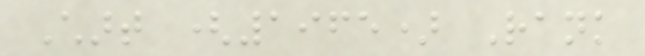Chart (1965) Rank
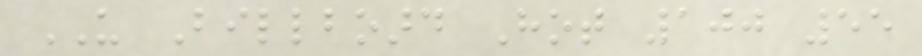US Billboard Hot 100 55
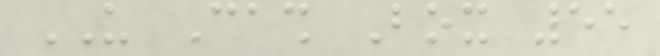US Cash Box 55
